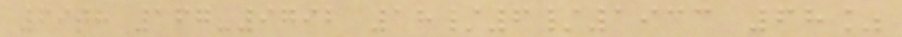69th 167-9792 18/6/1933 68%
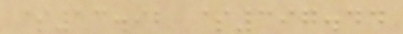$13.92 $397.44
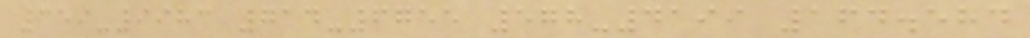359-9983 714-6755 578-4199 164.584
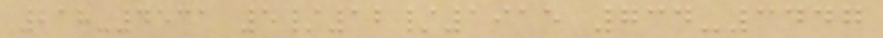218-4531 5/12/1915 734-3447
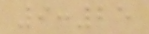9:25
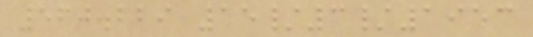560.229 15/3/1953
